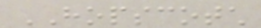HOPSCOTCH
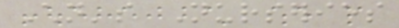Children's Nurseries
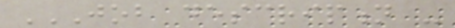JOB DESCRIPTION -
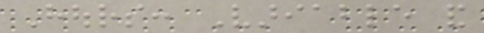Hours: Variable and
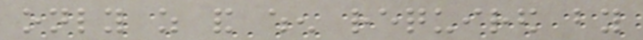only as and when required by
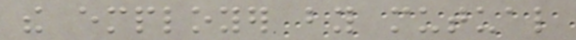the employer by mutual
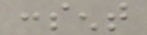consent
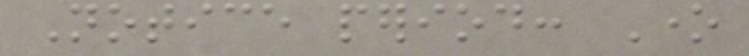Notice period: One
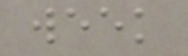week
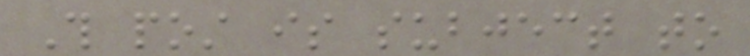This post is subject to
